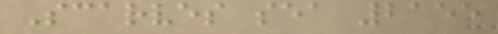Scarves sea 2155
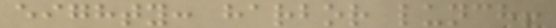eighty: harbor lunch!
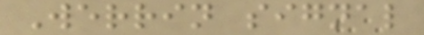Werrin signal
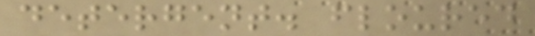detergent. floured
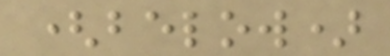(below)
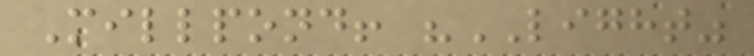Millpond! "LIGHT"
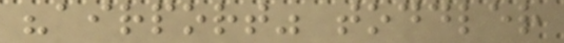"airport" toddler
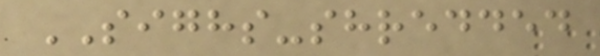SIGHS-shredded
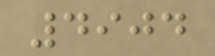4904
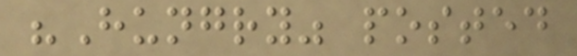"Hungry" posted
